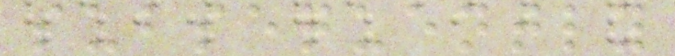subsequently
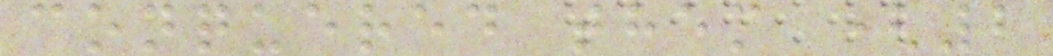conquered them (2
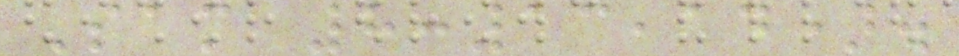Sam 8:13,14).
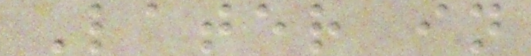Later in
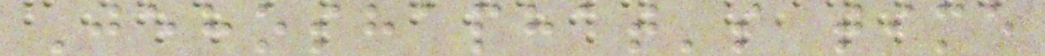Jehoshaphat's time
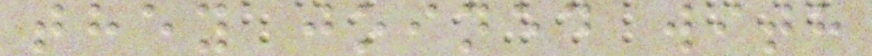they joined with
